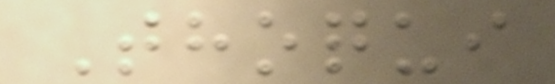Thoqui
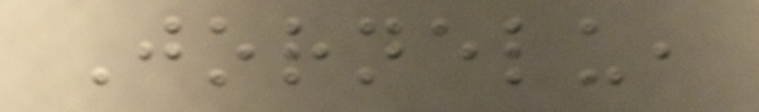Jornelu,
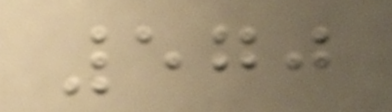570
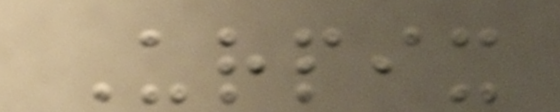Urpix
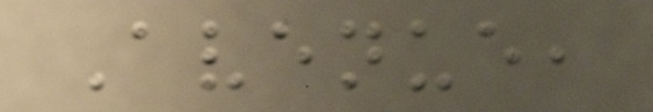Avenue,
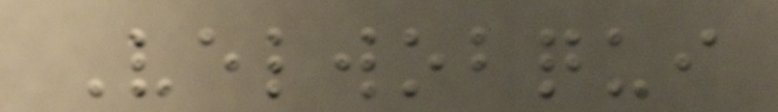Velwobqui
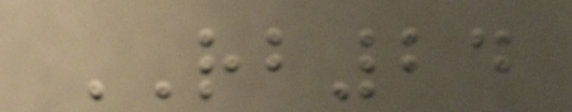RB24
